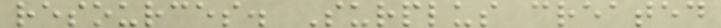resources. Surplus created
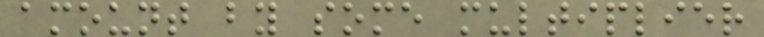amount by some multiplier
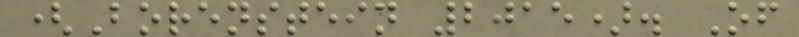(Borenstein 2015). Of
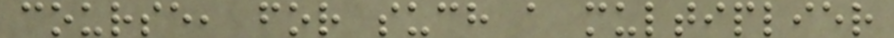course, for such a multiplier
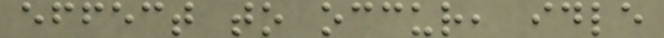effect to occur, idle
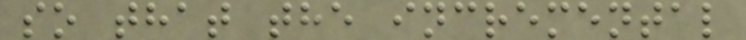so that the incremental
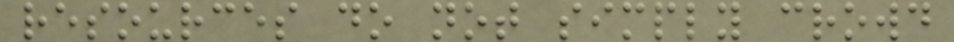resources do not simply crowd
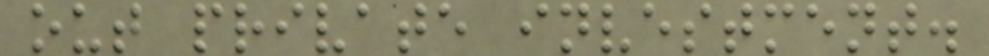out private investment.
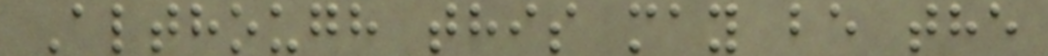Although this may be the
